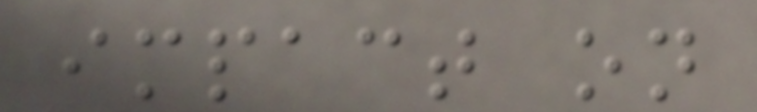impact on
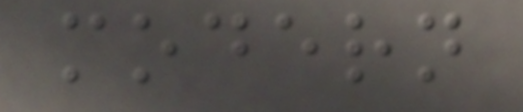modern
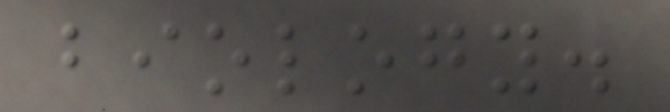biology.
